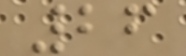26
